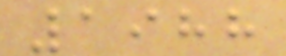1988
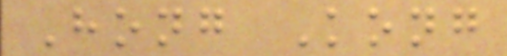Hong Kong
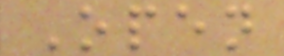Open
